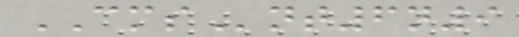CMSnt6n9
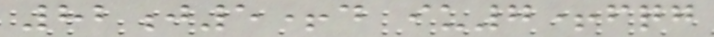82j5+d iu7+fqg
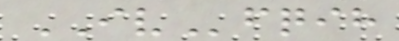IVfqih
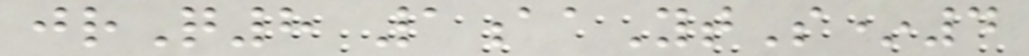jrQ8 1aaYtS*4
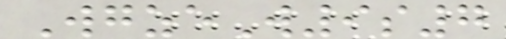WgzeW9s7
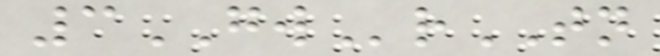3GWrTN
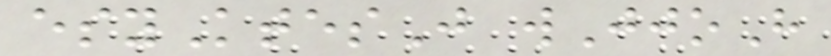esyKtesJ wJjoH
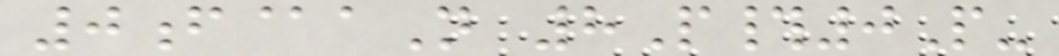0f@aN 8P#0P-
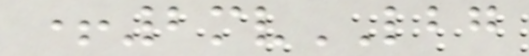+2mvLBG
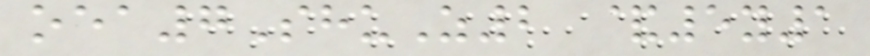oea7ShuZ2 &5y1
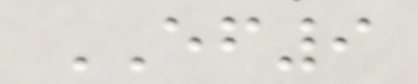EF9
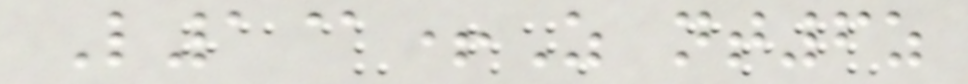L1@+Z nt6z
